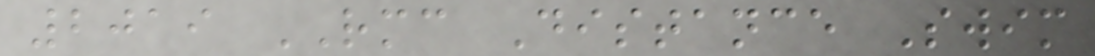2019 RMC Distance Swim
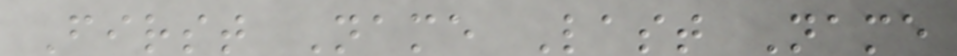First Name Last Name
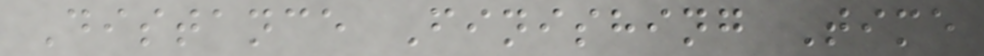Distance Finishing Time
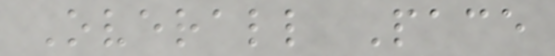Overall Pace
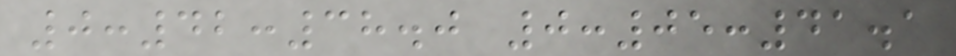0:42:38.0 0:05:41.1
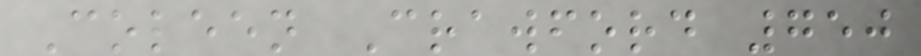Coleen Crawford 750
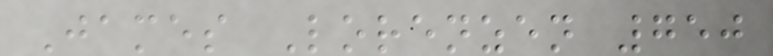James Lorenzen 750
